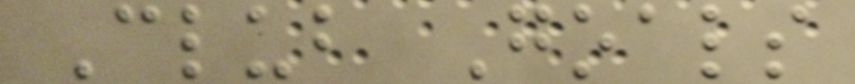Club Goals
